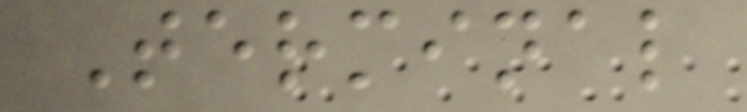Terminal
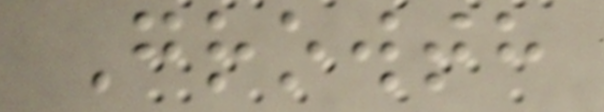Growth
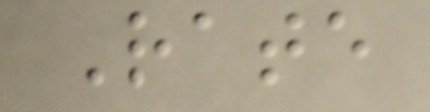Rate
